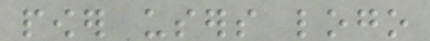power users logo
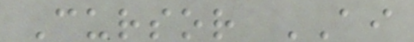Cursor AI
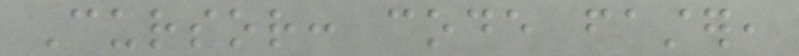Cursor: code faster,
